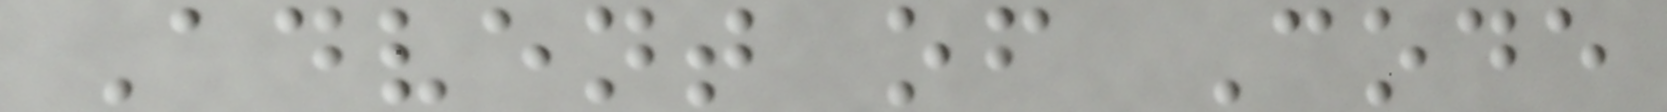Advent of Code
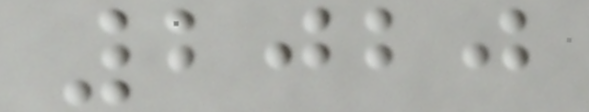2020
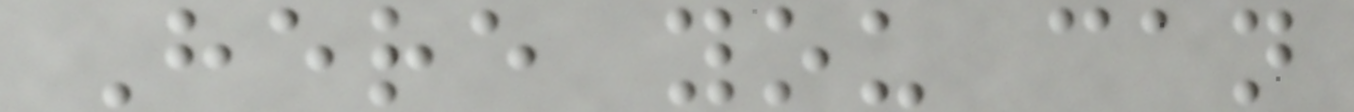Here you can
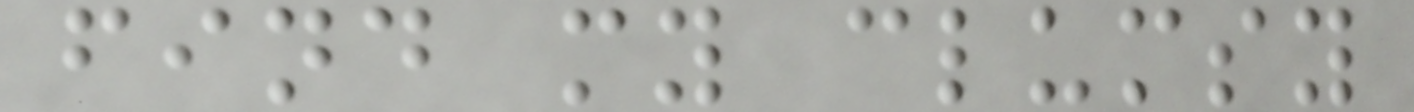find my clumsy
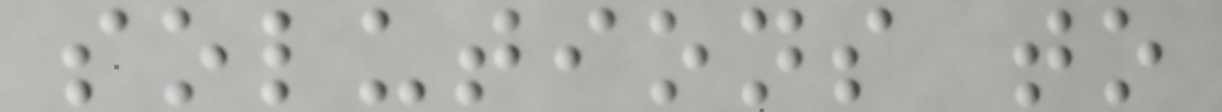solutions to
